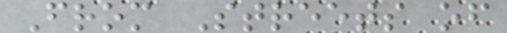From Streets of
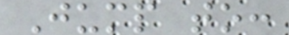Jump to:
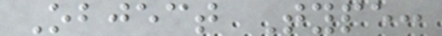Object Type:
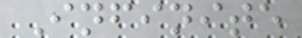Infinite
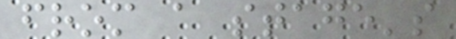from a stage's
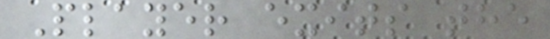Player exits the
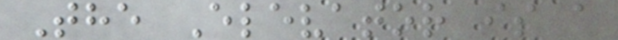The Elevator is a
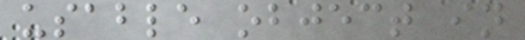usable object in
